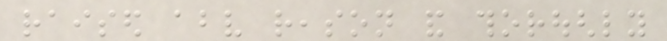raised above reason and thoroughly
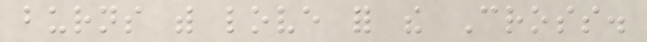burns with love for the Cross.
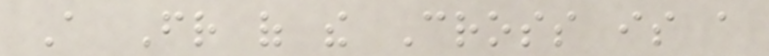A Friend of the Cross is a
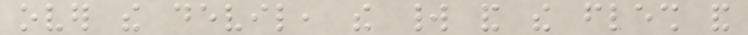over the devil, the world and the flesh and
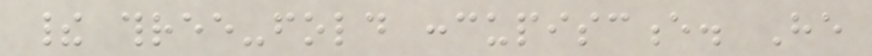their three-fold concupiscence. He
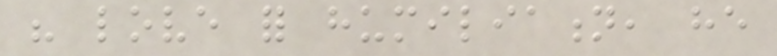his love for humiliation, he
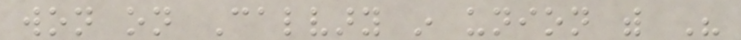won on Calvary in union with His
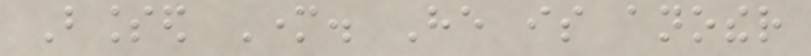Blessed Mother. He is another
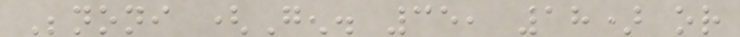Benoni (Gen. 35, 18) or
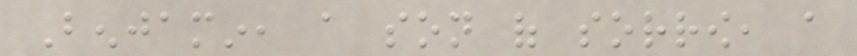Benjamin, a son of sorrow, a
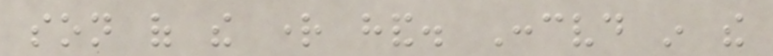son of the right hand. Conceived in the
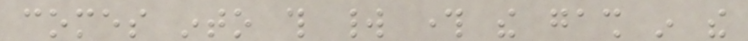comes into this world through the gash in the
